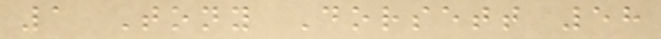1 Tony Dorsett 58
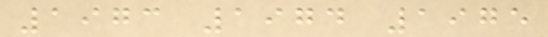1973 1974 1975
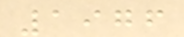1976
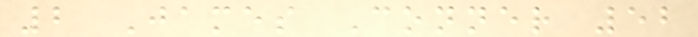2 James Conner 52
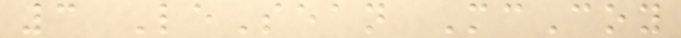3 LeSean McCoy
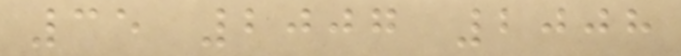35 2007 2008
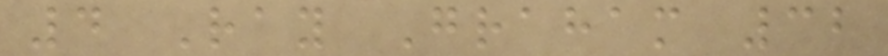4 Ray Graham 32
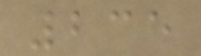235
